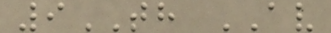9TH AV
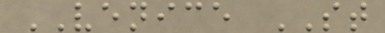VENICE ST
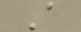A
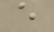e
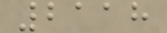2118
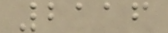2116
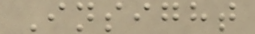Insight
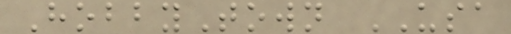HobbyTown USA
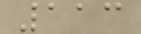113
